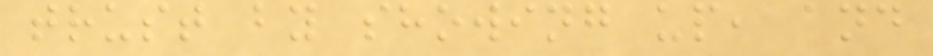trust by showing up, and
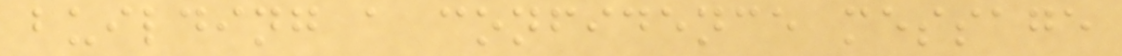building a confidence message
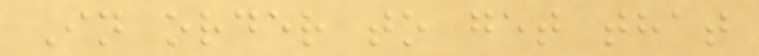In order to get that
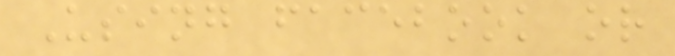Using facebook or
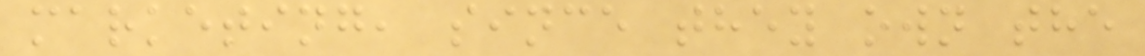marketing, since they own the
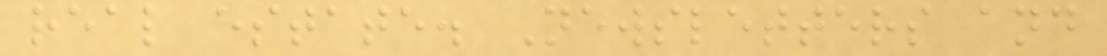real estate. Newsletters and
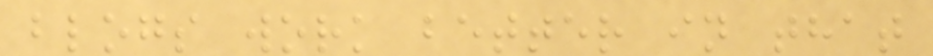blogs work better in that
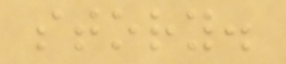story.
